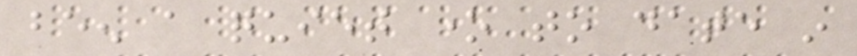been a quiet one to date in
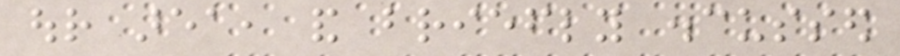our area, and briefly discussed
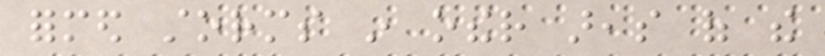formed storms in other areas of the
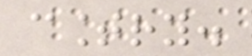country.
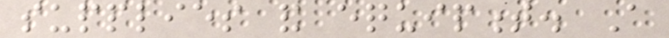supplies and equipment. A
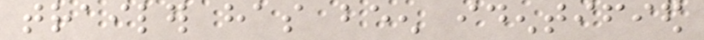trailer has been identified
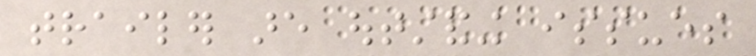trailer are outstanding issues
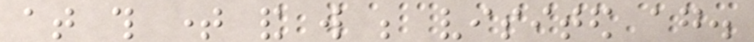at this time and will be visited again.
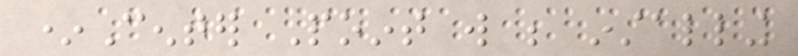*Center Point will be installing
